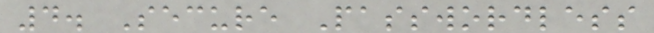4. Secure Passwordless
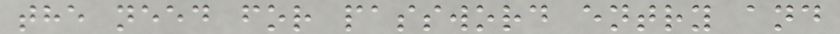the need for password entry and
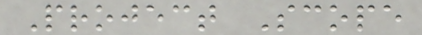Project Scope
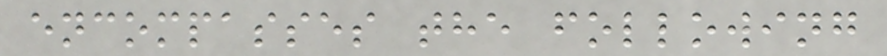encompasses the following
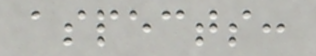aspects:
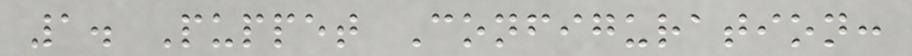1. Puppet Configuration:
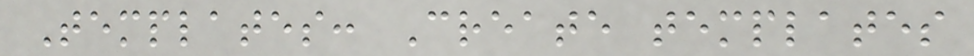Templates: Create templates
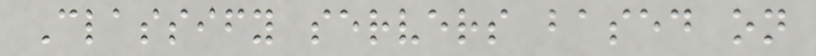Classify servers based on
